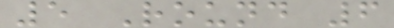5 Round 6
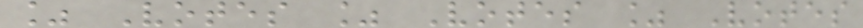% Votes % Votes % Votes
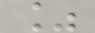%
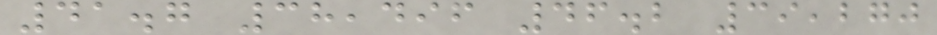41.7 38,496 46.2 39,270
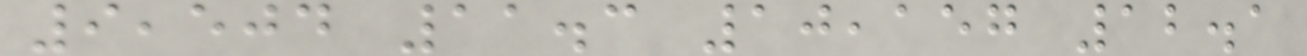9,504 11.3 10,157 12.1
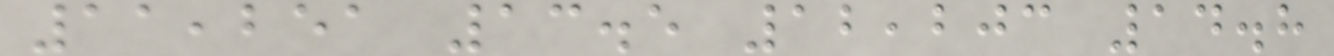11,251 13.5 12,203 14.8
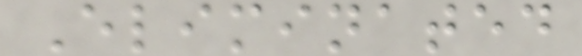Eliminated
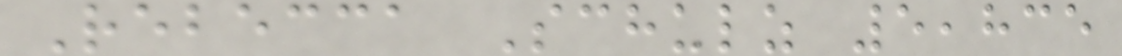Rebecca Schulz 5,835
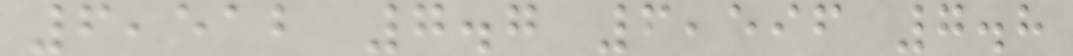6,512 7.7 6,596 7.8
